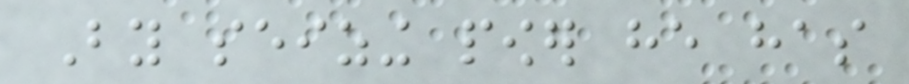By seizing power he has
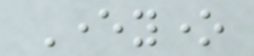Everyone
